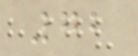72
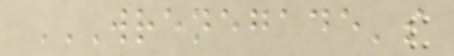WRENEGADE'S
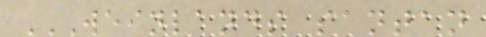WEINLANDS SANTAN
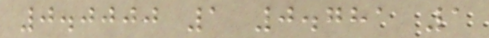0.0000 1 0.781 1
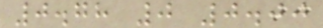0.78 0 0.00
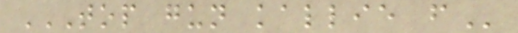TOP GUN KALLIE F
